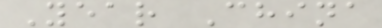Year China
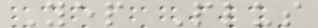Yep Plus
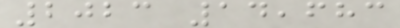2023 14,683
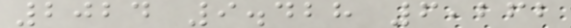2024 9.428 6,262
